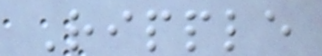Ripple
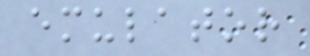emulator
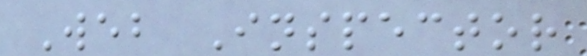Web Inspector
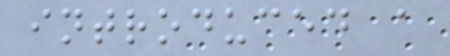introduced a
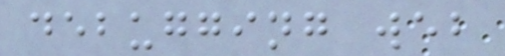debugging web
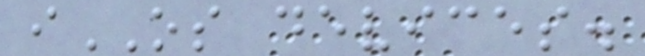iOS devices.
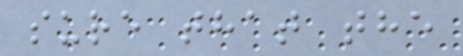sure that the
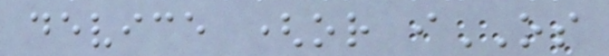device (or iOS
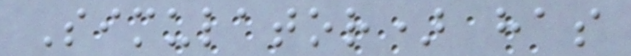Simulator) has
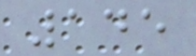145
